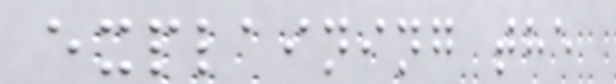explaining the
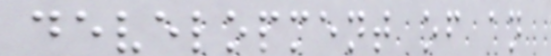development of an
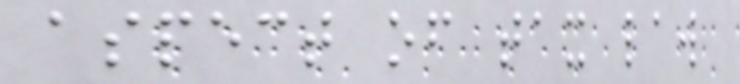aspect of tax law
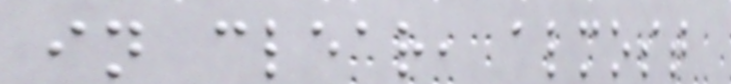in clear, almost
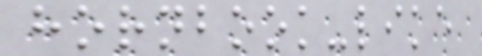hornbook-like
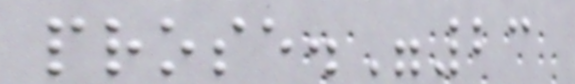prose."23
